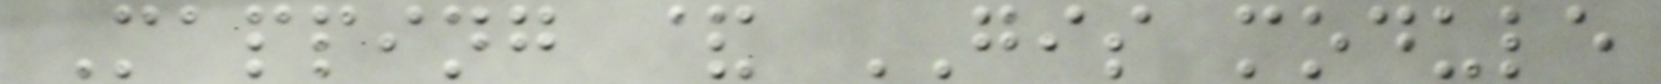Mapping & GIS module
